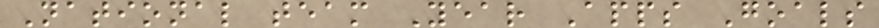National team Year Apps Goals
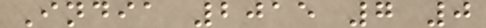India 2015 7 0
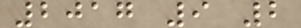2017 9 2
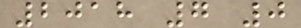2018 7 0
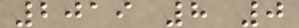2019 8 0
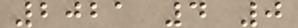2021 4 0
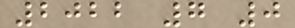2022 7 0
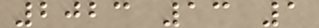2023 13 1
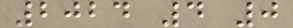2024 4 0
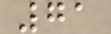71
